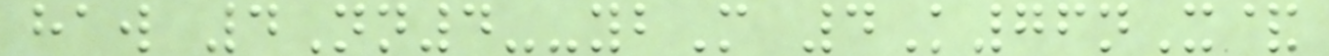haw 4Nn4--ybM 4K76nX&
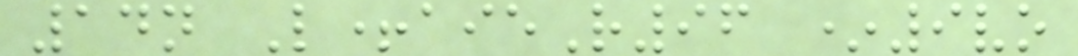14n L+aieR96 *9vo
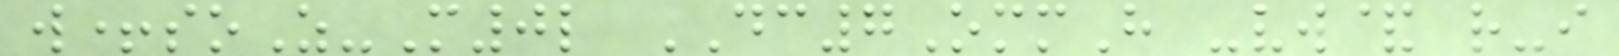w+soZ-M0l DC7OmmH -vw& r-i
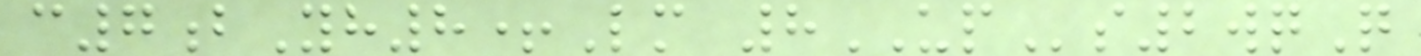c7bYh8+Lm 8UPs2wqQ
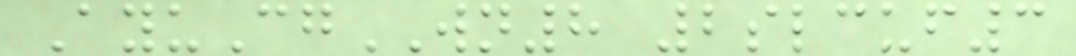AyuCgWN8 2slcuf3
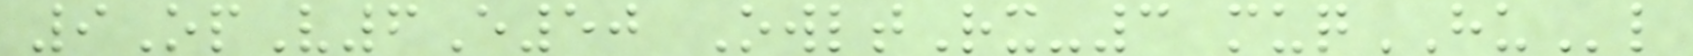9OpV6E50 OwltRx-3 muqHUl
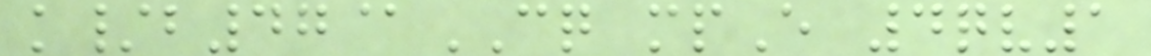k/b47@CQ mpE 4qv1
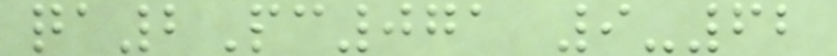qa2Pc071 9-62
